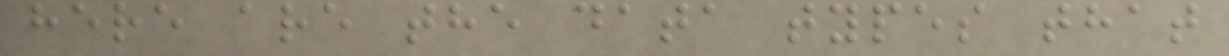here are the data types that
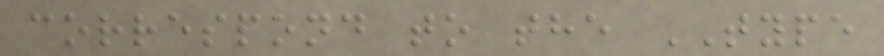correspond to the TYPE
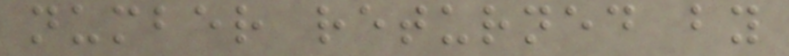number returned by
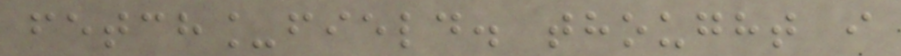fetch_field. thought i
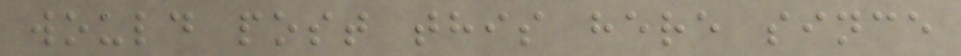would post this here since
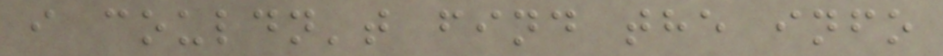i couldn't find the info
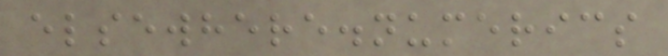elsewhere.numerics
